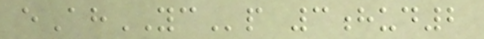eAhYCp 3hud2
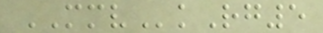MMVkRg5
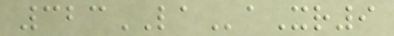323LAaXr9
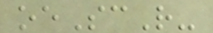oeScR-
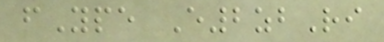fYpe E2zbRi
